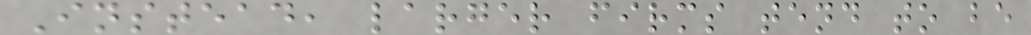Instead, larger firms tend to be
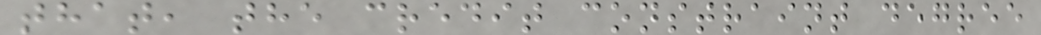that, the credit constraint degree
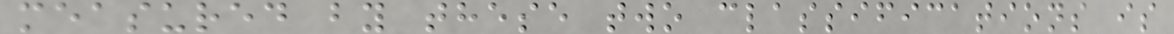measured by these two classifications is
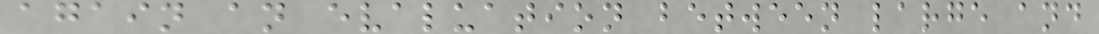again an evaluation between large and
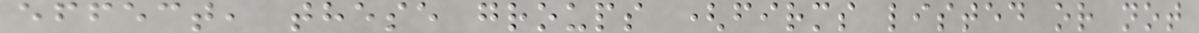effect, these groups (firms listed or not
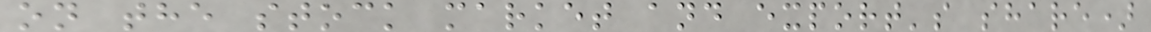on the stock market and export's share)
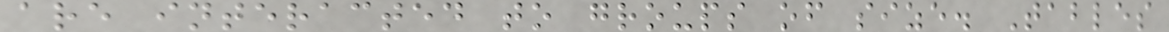are interacted to groups of size. Tables
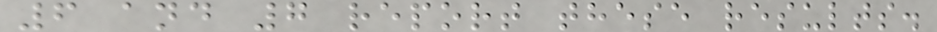6 and 7 report these results.
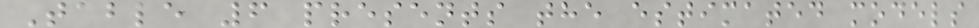Table 6 presents the estimated models
